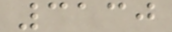3130
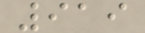919
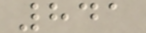841
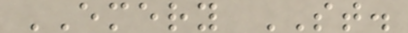EMERY ST.
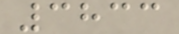3833
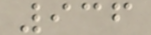936
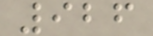926
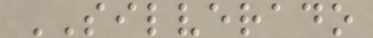SILVERADO
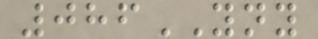086YNY
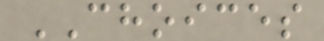CHOICES
